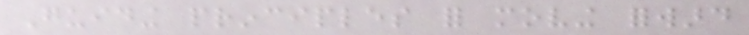Guiding principles for moving forward
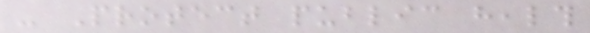- Protect public health
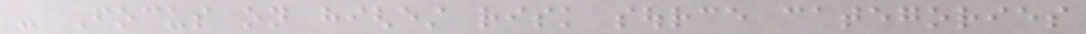- Focus on highest risk source categories
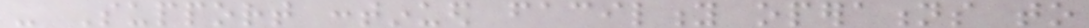- Support continued facility operations to
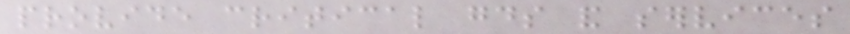provide critical goods and services
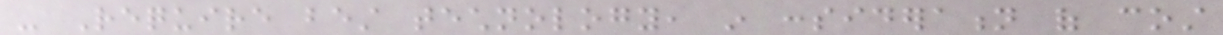- Require best technology, in consideration of cost
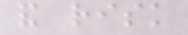and risk
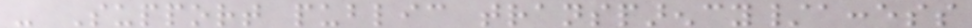- Support public transparency/access
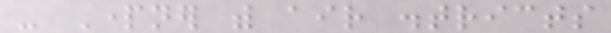- Partner with air districts
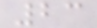23
